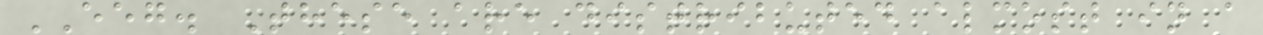EEG. These are distributed almost in a
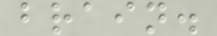brain.
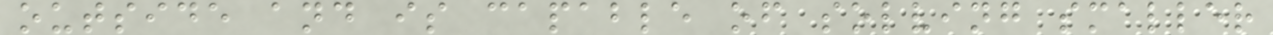outside and is capable of solving smaller
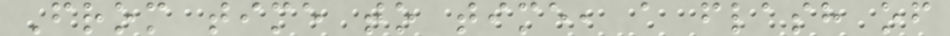From time to time, a flash of
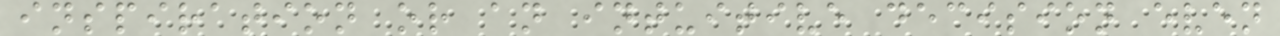inspiration or an intuitive decision even
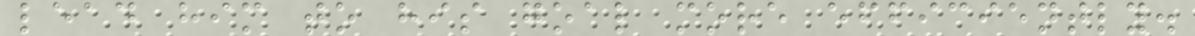lead him to his goal more efficiently.
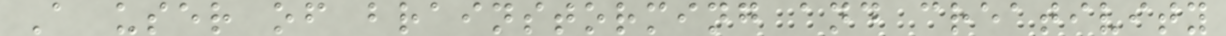A user of brainstorming and creativity
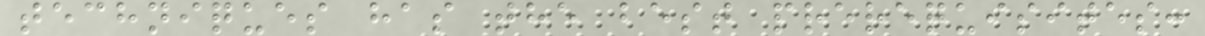techniques has the best prerequisites:
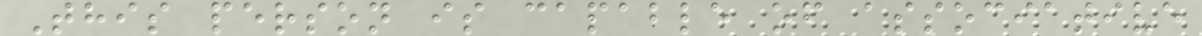This person is capable of associative
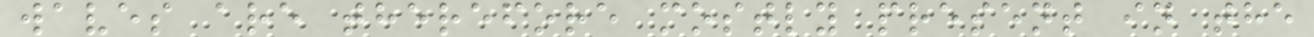waves are therefore mostly present in the
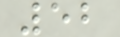52
